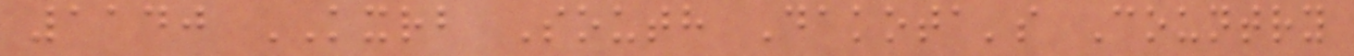1140 KXRB South Dakota's Country
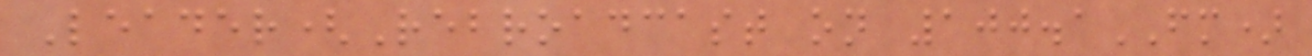Leader(Rebroadcast on 100.1FM)
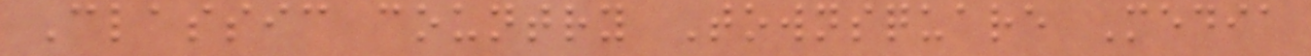Classic country Townsquare Media
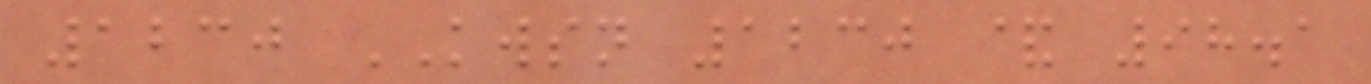1230 KWSN 1230 & 98.1
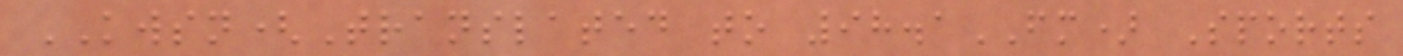KWSN(Translated to 98.1FM) Sports
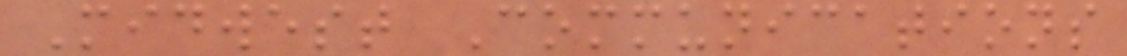Midwest Communications
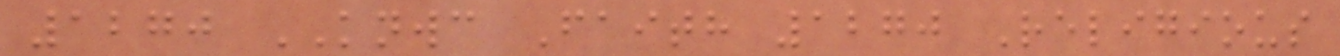1270 KNWC Faith 1270 Religious
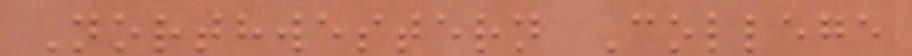Northwestern College
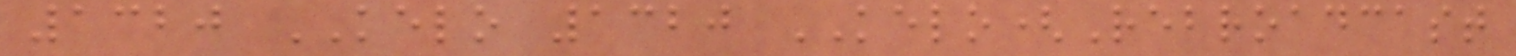1320 KELO 1320 KELO(Rebroadcast
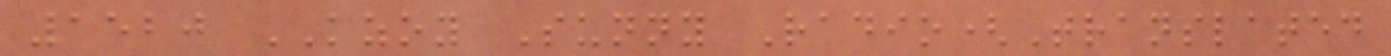1520 KZOY Sunny Radio(Translated
